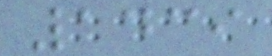1439
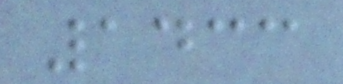1433
